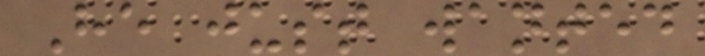He just wanted
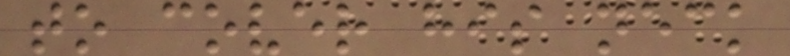to cover his neck
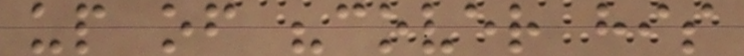up of "cover his
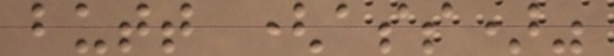butt (ass)"
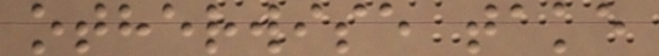otherwise take
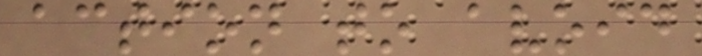action to avoid
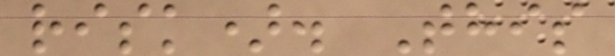risk). This
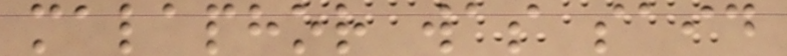malaphor was said
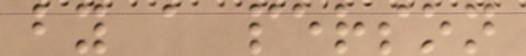by a person
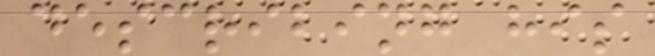describing his
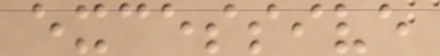excessive
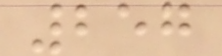257
